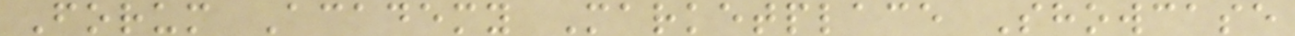Forum Academy Marketplace Showcase
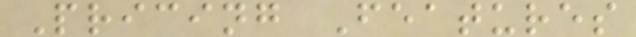Pricing Features
